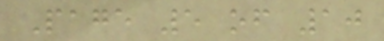Page 5 of 10
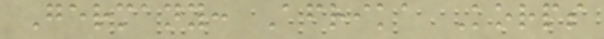Germany: Afrika Korps
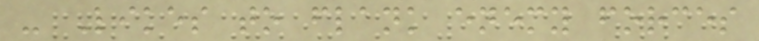- Likes to flank enemy forces
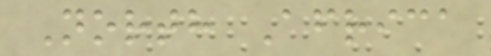North Africa
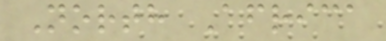North Africa
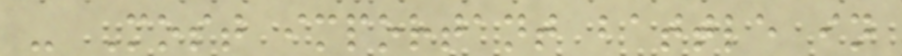- Most important battle in
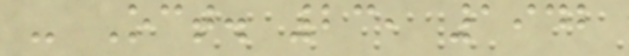- Oct. 23, 1942
